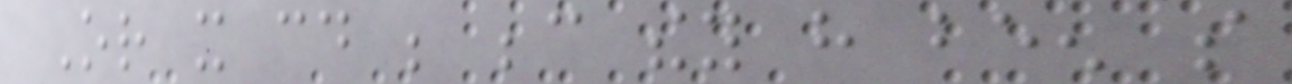Or it could be because they have been so
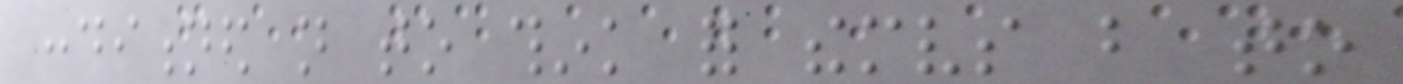conditioned not to think for themselves but to
